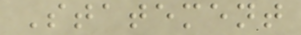Statement
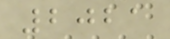2021
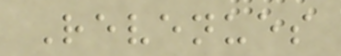Revenues
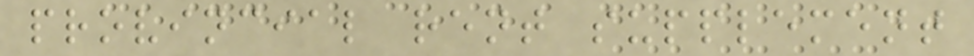provincial rent supplement
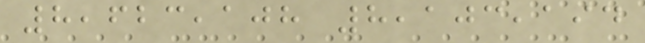8,623,108 8,103,194
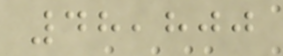48,800
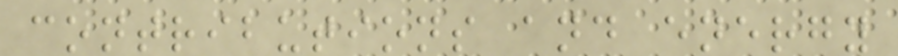contributions and energy
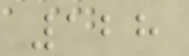128
